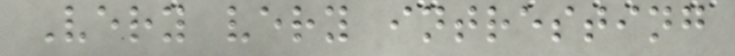Very very intresting
